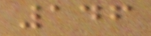146
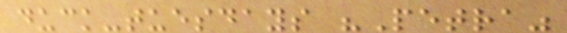duck-tuesdays "Petra"
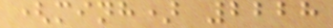(minh) 2228
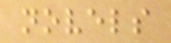novels
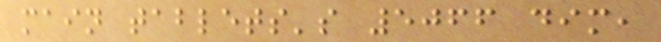main tablets's 5066 dim,
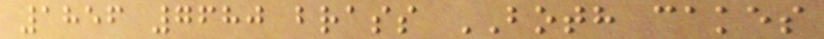1856 7680 brass BOTH cakes
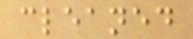cleaned
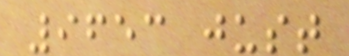9653 just
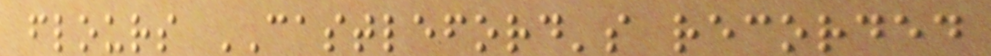flours CASTLEFORD's recorded
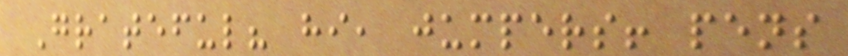Grateful? hi, jumpers! pens
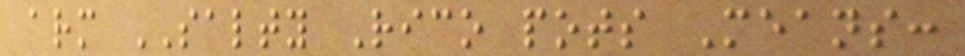arm SALTY Rico pots Means:
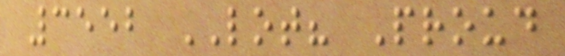3552 LOT? Proud
